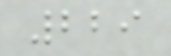229
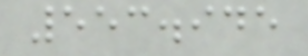553.945
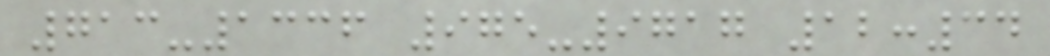713-1336 975-9717 12:34
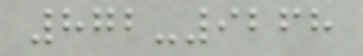872-9268
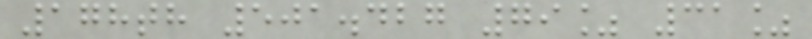178th 501.427 79% 31%
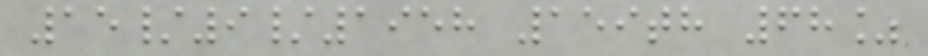15/9/1958 159th 68%
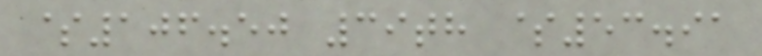$106.50 39th $53.91
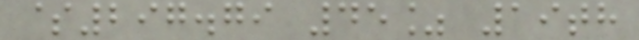$297.79 45% 19th
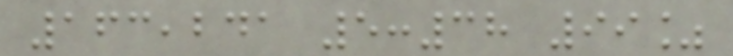163,241 5:38 99%
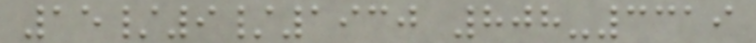15/9/1930 808-3319
